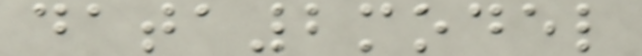data2model
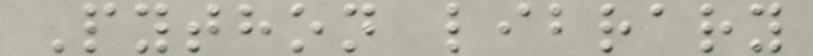Python library
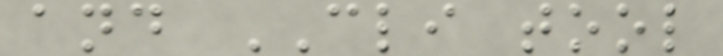and CLI tool
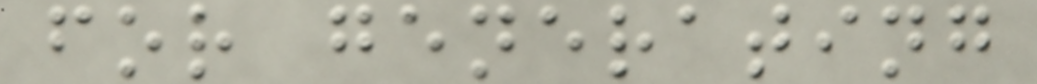for generating
